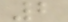2
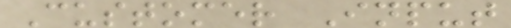Customer Input
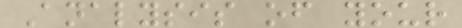Analysis of your
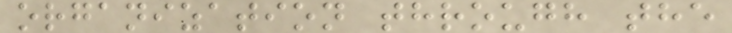organization through the
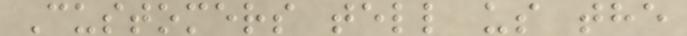Customers tell us the
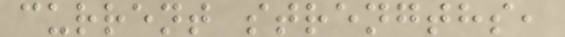current strengths,
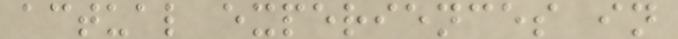actual experiences in
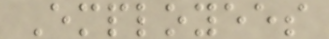Employees
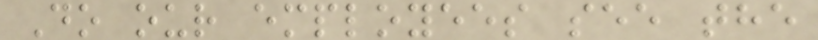Do our employees see the
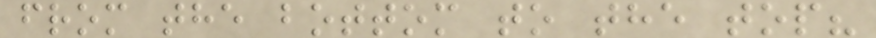from the bottom to the top?
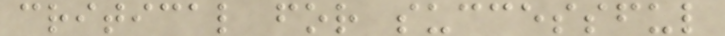critical for successful
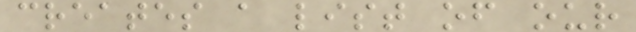creates a list of our
